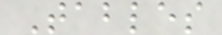Tables
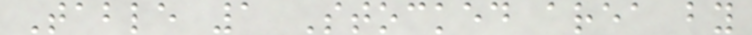Table 1 Stocked area by
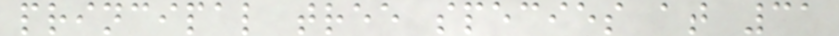principal tree species at 31
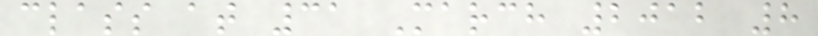class at 31 March 2012 8
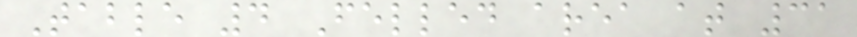Table 4 Felled area at 31
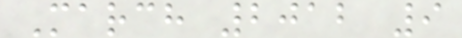March 2012 9
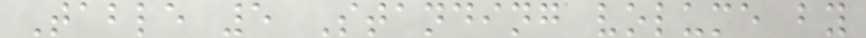Table 5 Standing volume by
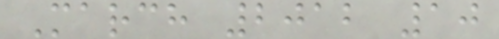March 2012 10
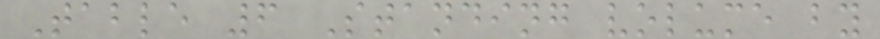Table 6 Standing volume by
